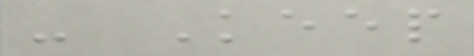- Keep
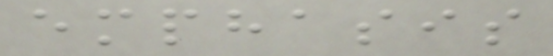emphasis
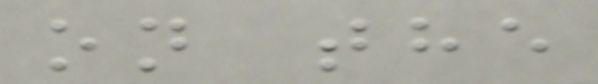on the
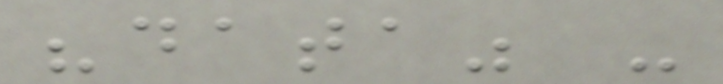"data" -
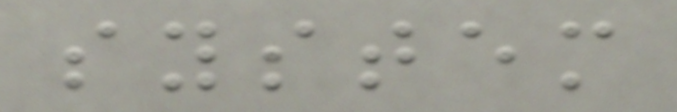system
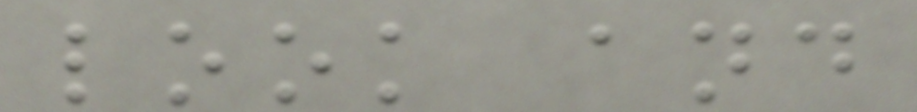look and
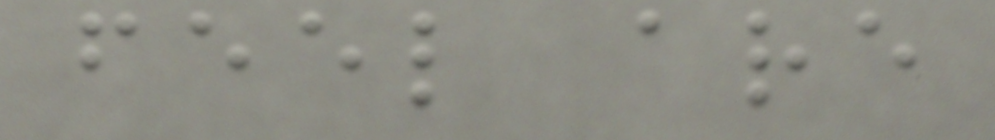feel are
